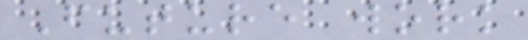Future work
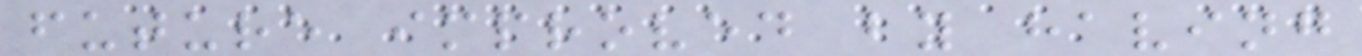future improved by having
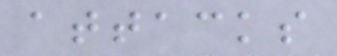attacks
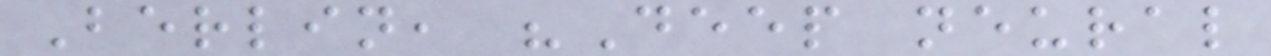Berlin, "Deep neural
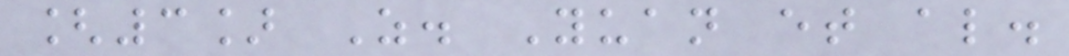[3] Z. Yuan et al.
